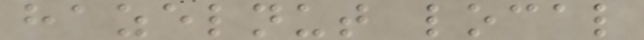hazelnut local
